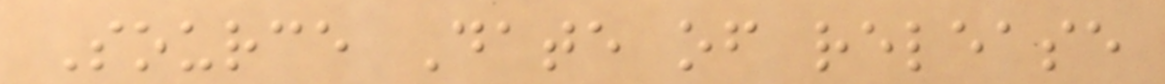Source Date of release
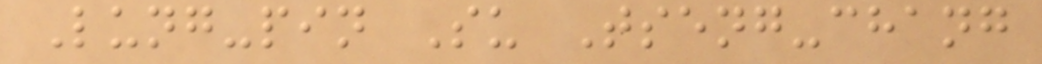Lung-pin Su Tseng-chang
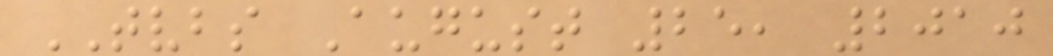TVBS August 25, 2010
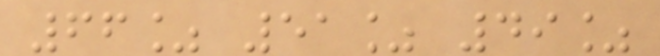66% 51% 49%
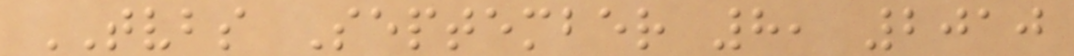TVBS September 8, 2010
